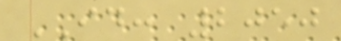ID: 2050
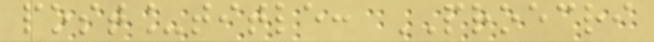post_title: PROECRI
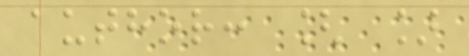author: [ ]
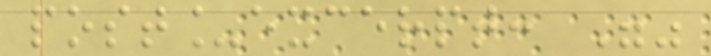post_excerpt: ""
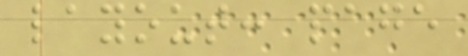layout: page
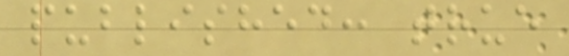published: true
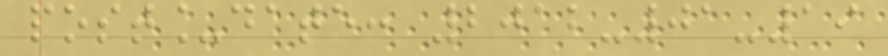post_date: 2012-01-19
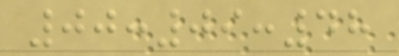00:09:48
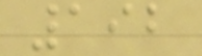192
